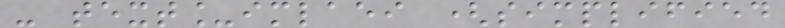- text_imlaei (simplified
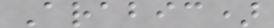Arabic)
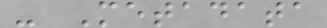- Metadata
